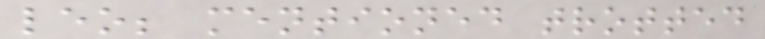leo; mentioned trotted
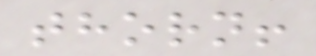thorn!
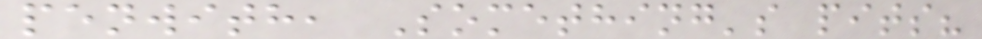penwith, Something's pits?
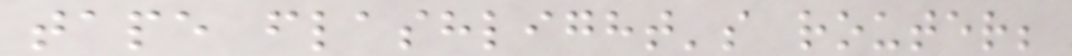tape flashlight's router;
